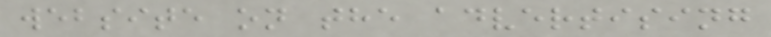website on the advertising
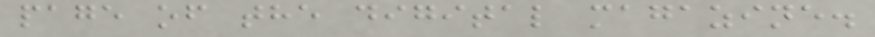page of the digital magazine.
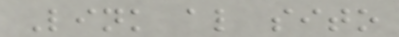Link al sito
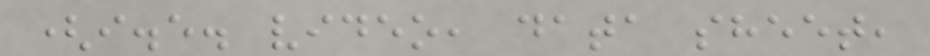(i.e. video, data sheet,
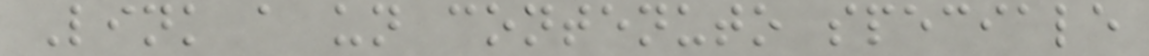Link a un contenuto speciale
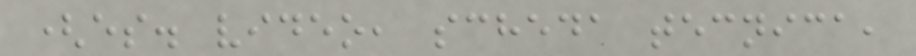(es. video, scheda tecnica,
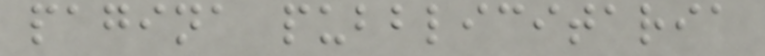pagina pubblicitaria
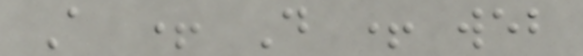A + D + web
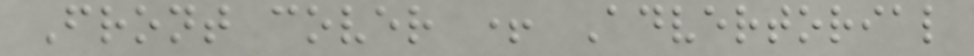Front cover + Advertorial
